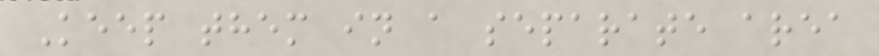Keep them in a separate area
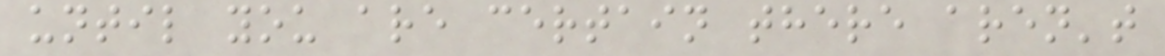until you are certain there aren't
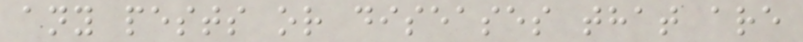any pests or diseases that are
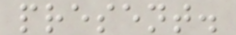present.
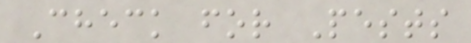Check for Pests
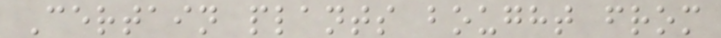Certain plants bought from
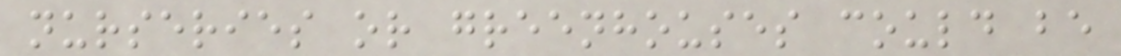nurseries or greenhouses could be
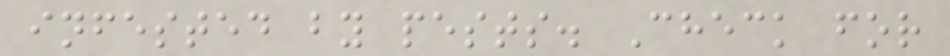infested by pests. Check for
